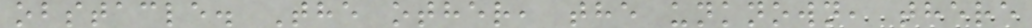obstacle. The other, the unknown, there
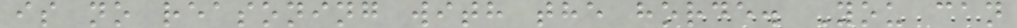is no reasoning with the horde. You can
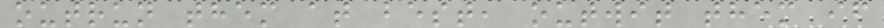outrun them at best, outwit them if
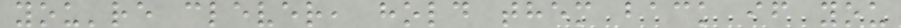you're clever, hold them back if you
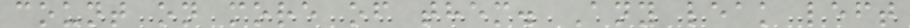count on more of them. Any leak left
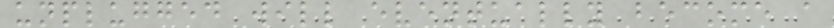unplugged will eventually become a
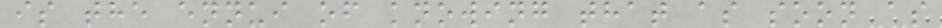is the ennui of knowing that as soon as
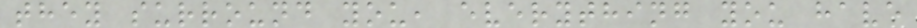they surround you, everything you have
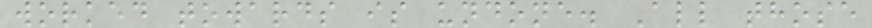worked towards is undone. All those
